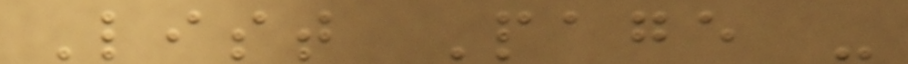List Page -
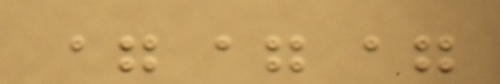===
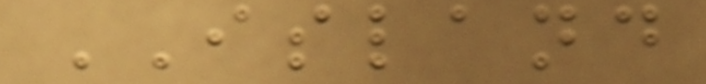ISLAND
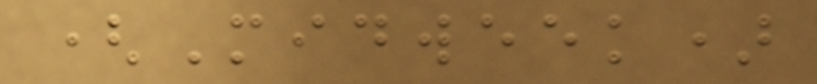(Midweek)
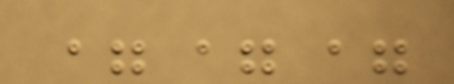===
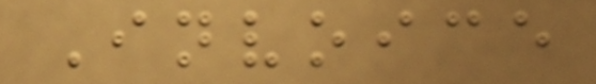Invoice
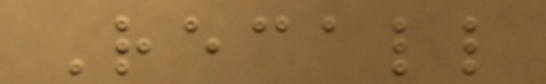Recall
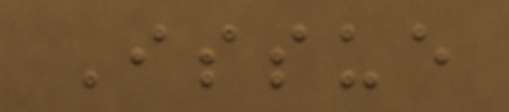Issue
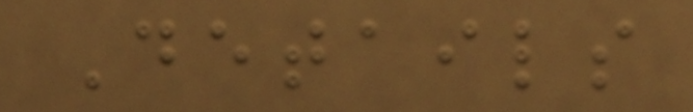Details
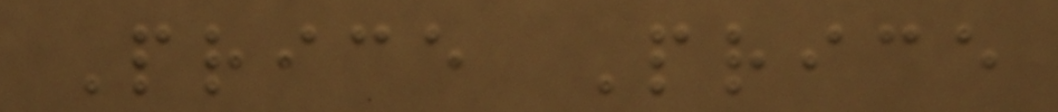Price Price
